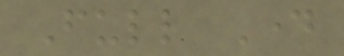Full Day
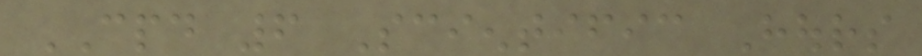CPD 6 Scientific Hours
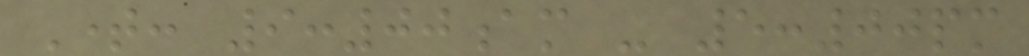Time: 9:00am - 5:00pm
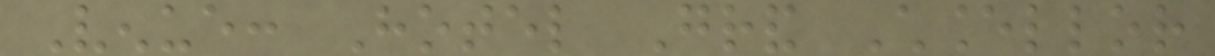Venue: Hotel Grand Chancellor
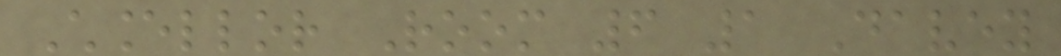Chancellor Room 6 1 Davey
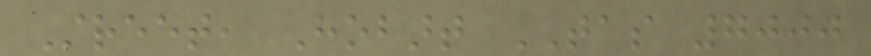Street, Hobart TAS 7000
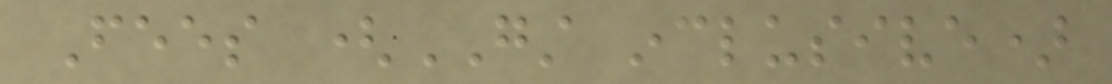Fees (GST inclusive)
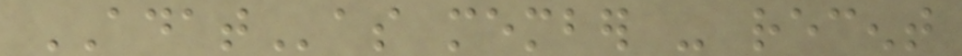ADATas member - recent
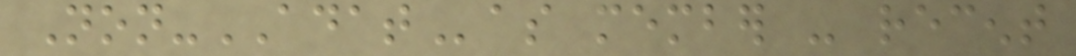Non-ADATas member - recent
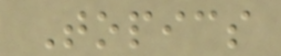Topics
